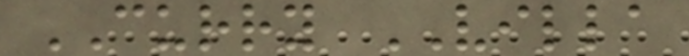CURRY VILLA
